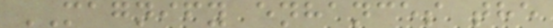MAGNIFY enhances the
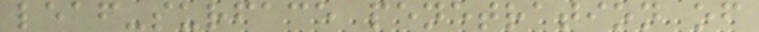leaf-surface penetration of
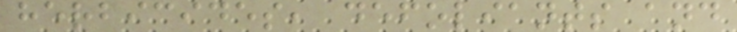herbicides, defoliants and
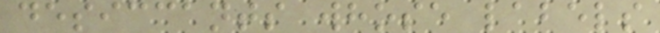desiccants whose labels
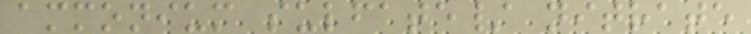ammonium sulfate/ nitrate
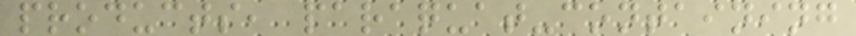products, paraquat-containing
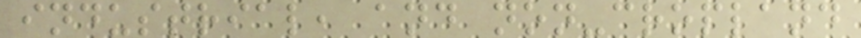industrial, and non-cropland
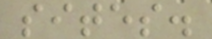sites.
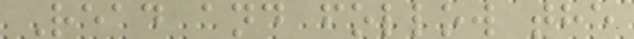Read and follow the
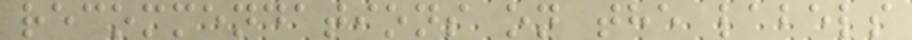recommendations on the labels
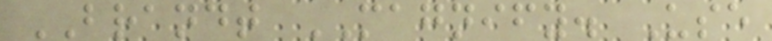BRANDT MAGNIFY. Use
